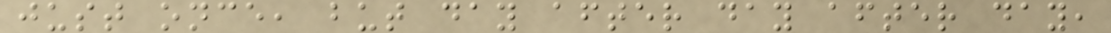just once, but day after day after day,
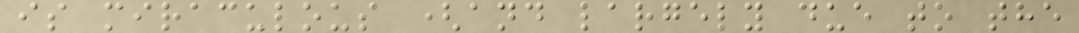is miraculous (and largely due to the
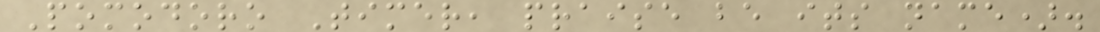Pomodoro Timer, praise be its name).
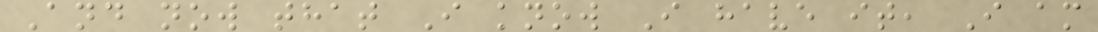And now that I know I have it, I am
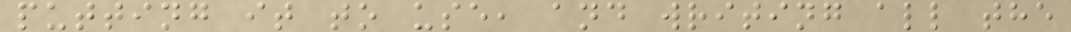putting it to use, and writing all the
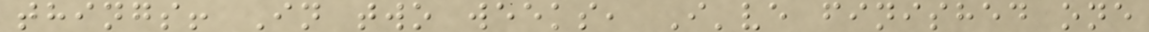things! In two weeks, I've finished one
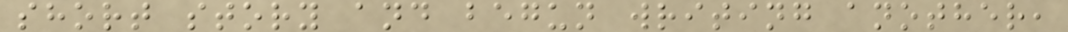short story and begun writing another,
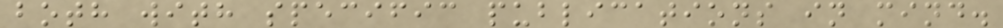both with specific publications in mind.
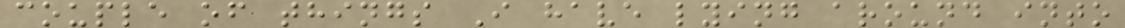couple of things I have lying around into
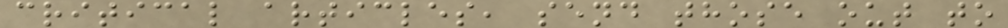critical articles, send those out to
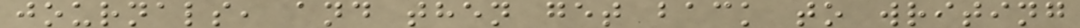journals, and then get back to writing
